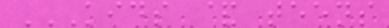KIDS & TEENS
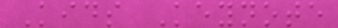Kids Keynote
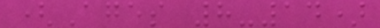(Ages 8-14)
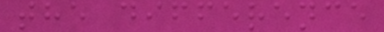the difference
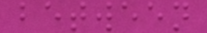between
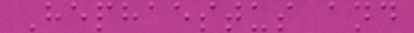Hephaestus and
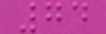74
